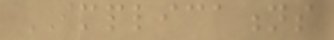IMPLICATIONS
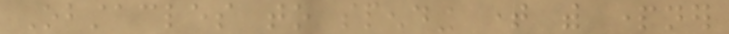Obstacles to spending time with partner
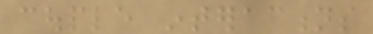couple interactions
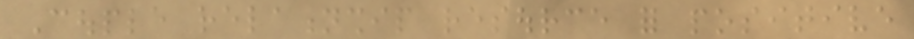Couple relationship resource for positive
